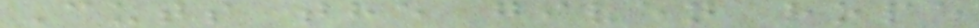Cuts the given rope
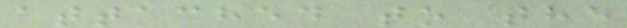attached to the
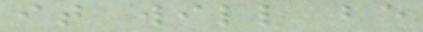it will be
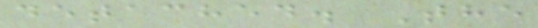detached. The
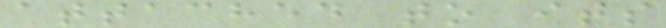attached to its
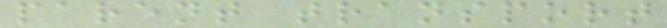parent transport
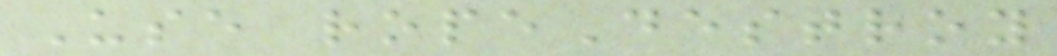Use ropeDestroy
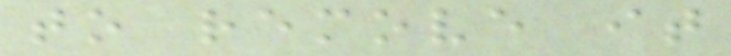to remove it
